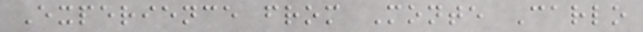Experience from Monte Carlo
